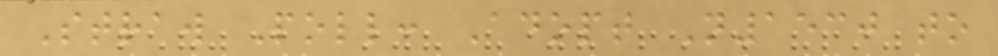Straw Poll: Adopt N1530 to
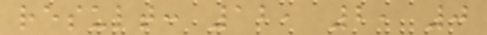result: 12, 2, 0
